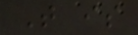That is
